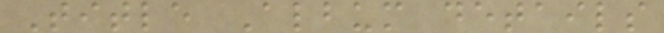Title Album details
